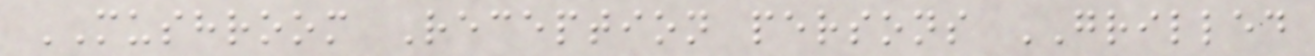MUSHROOM Reception persons GRILLED
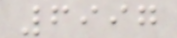6997
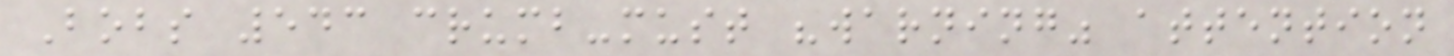Bobs 543 crumb-must "warning" attention
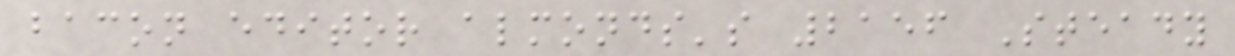bacon editor almonds's 2156 Steady
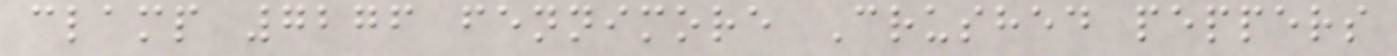clamp 7276 fennimore Crushed peppers
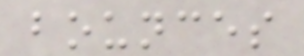bounces
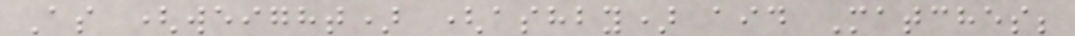As (weight) (ashby) aid Matches;
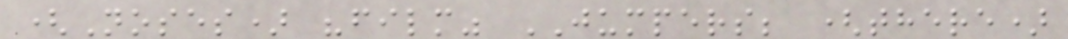(Noses) "film" JUMPERS; (there)
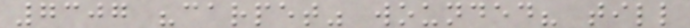7307 "carpet" wounded? till
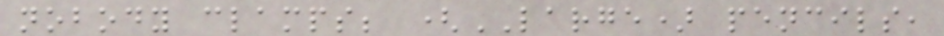nobody clamps; (LARGE) pencils,
